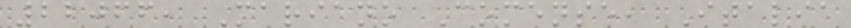22066, Mariano Comense, Italia
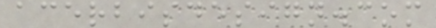acerbisdesign.com
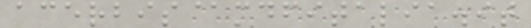acerbis@mdfitalia.it
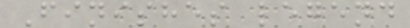Finishes legend
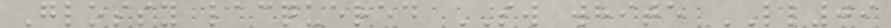Glossy lacquered SW white LL09
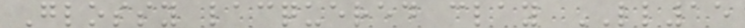Glossy lacquered clay LL15
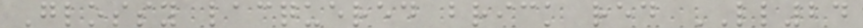Glossy lacquered brick red LL24
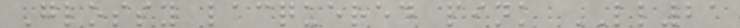Glossy lacquered pink LL21
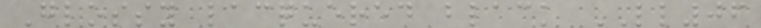Glossy lacquered black LL06
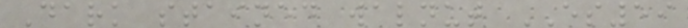Dark stained walnut ES59
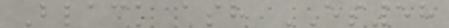Black ash ES58
